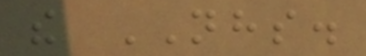the NHS.
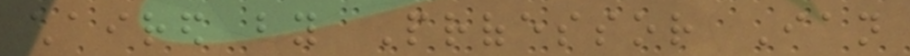chaired by Professor Ian
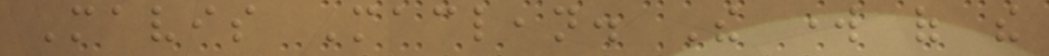Mavis Maclean. The work of the
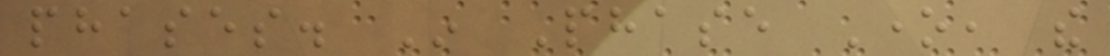phases. In Phase One, the
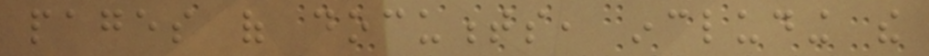pages of documents, including the
